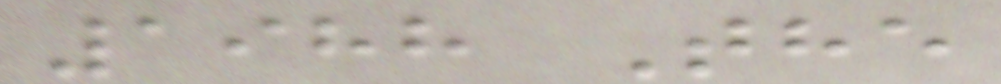1988 The
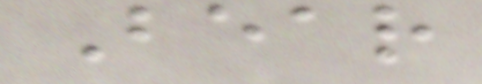Bear
